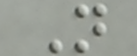N
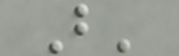B'
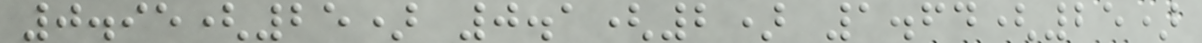0.95(25) 0.1(2) 1.64(25)
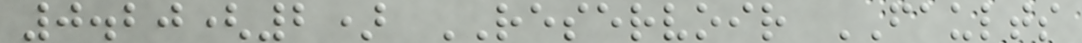0.20(2) RESERVOIR FAULTS
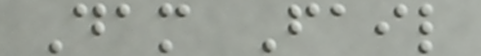Dam Fail
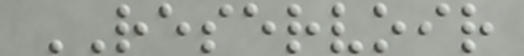RESERVOIR
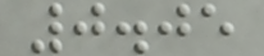0.05
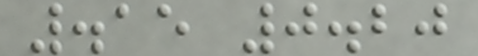.15 0.20
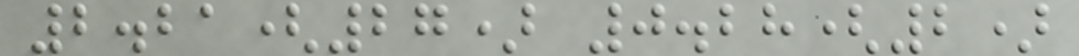2.21(27) 0.28(2)
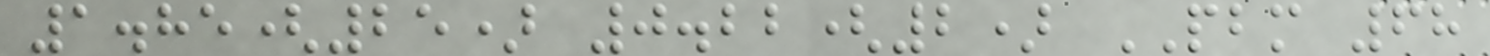1.85(25) 0.22(2) PBM 68
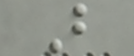B
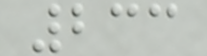233
